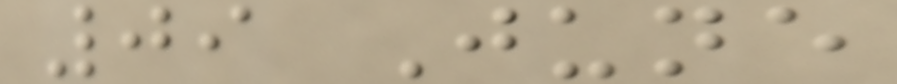09 June
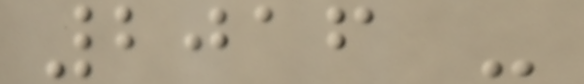2016 -
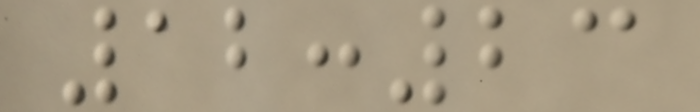12:23
